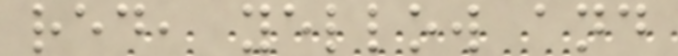red, yellow and
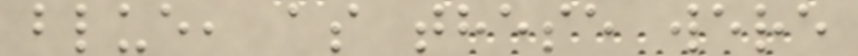blue, as these were
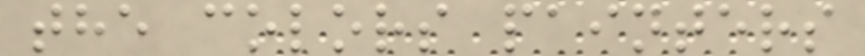the colors painters
